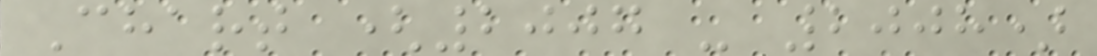Chart (2007 - 2008)
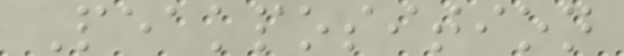Peakposition
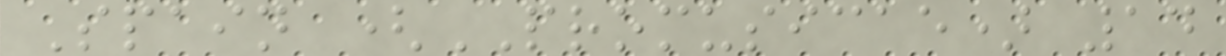Spain (PROMUSICAE) 14
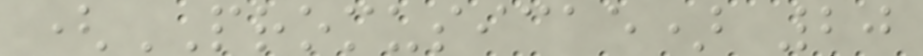(PROMUSICAE) 20
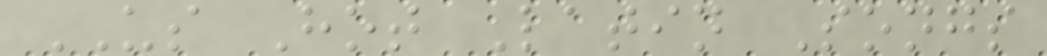US Hot Latin Songs
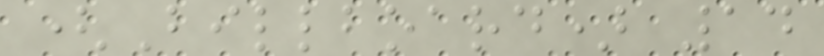(Billboard) 14
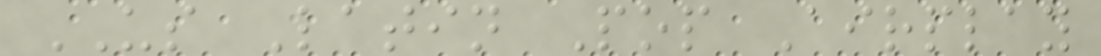US Latin Pop Airplay
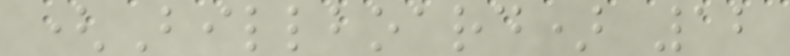(Billboard) 12
